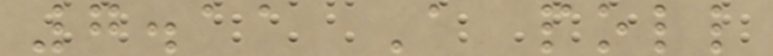7.11 A poll
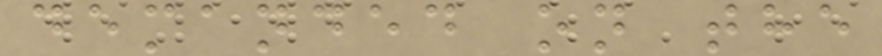demanded on the
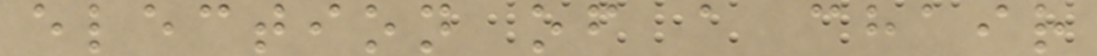election of a chair
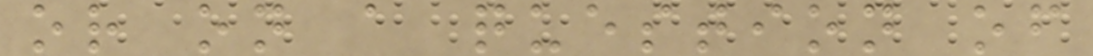or on a question of
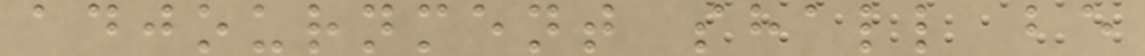adjournment shall be
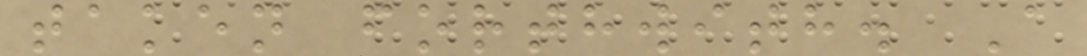taken forthwith. A
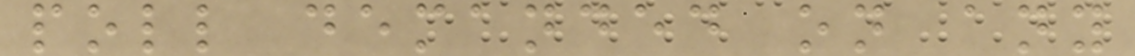poll demanded on any
